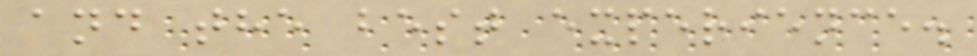and the best experience.
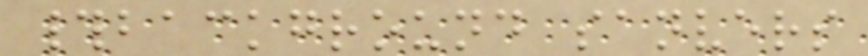#background sanvers
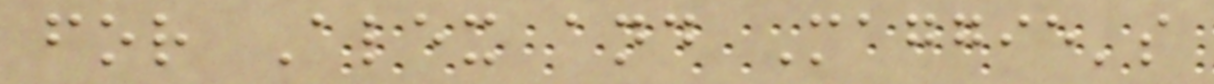for Alex and Maggie's
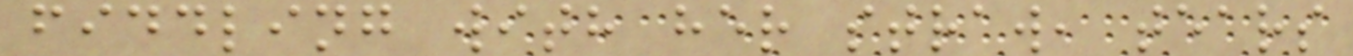fiddling with her straw, tears
